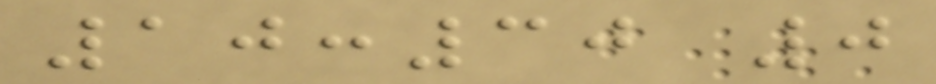10:30 0
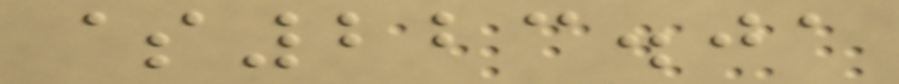$223.01
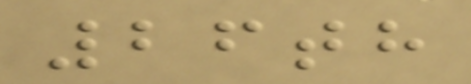26th
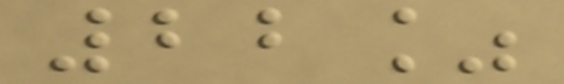22%
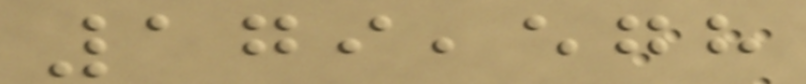179,578
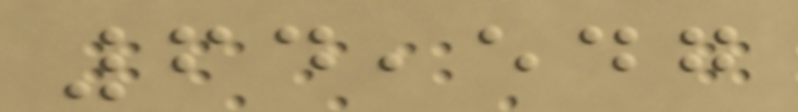64,547
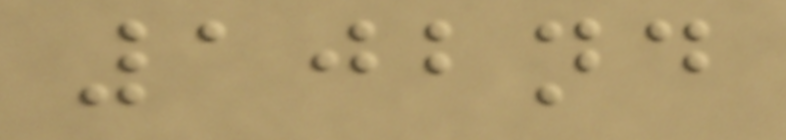102nd
